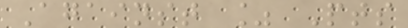Against % Pts
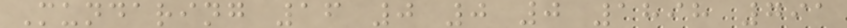Mundaring 16 0 0 0 1898 791
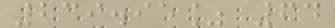239.95% 64
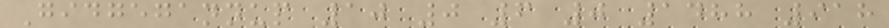Gidgegannup 10 0 6 0 1488 918
